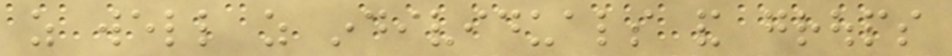as well as individuals and groups
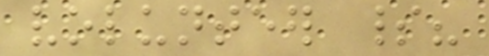volunteer spirit?
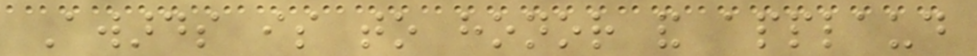Awards is to honor and applaud
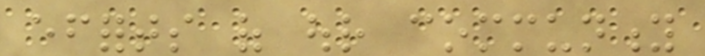efforts of our community
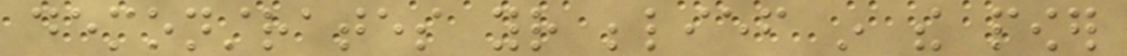demonstrates your belief in the power
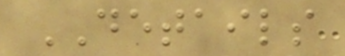DETAILS
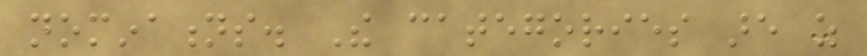nominations. The categories are as
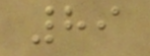89
